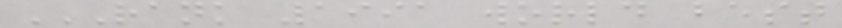RANK 1991 WORLD BEST
